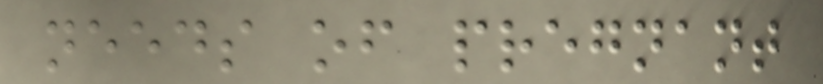needs of pregnant
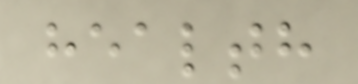health
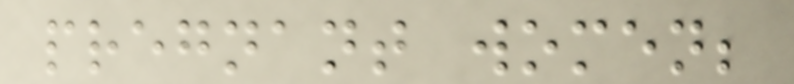pregnant women;
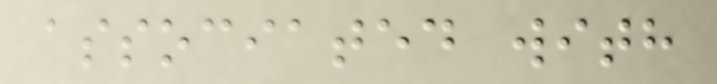associated with
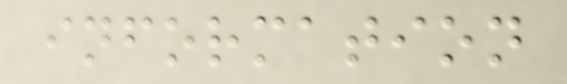information
